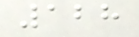128
